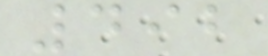492
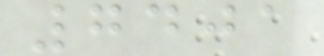7401
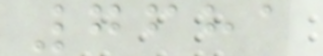7681
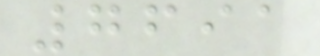7691
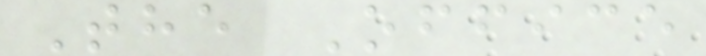The Office
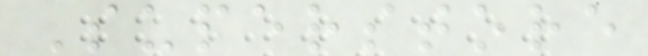Superstore
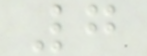7
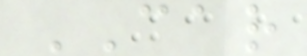CAR
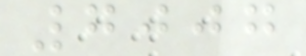7007
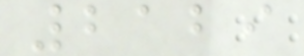2129
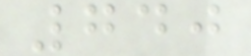740
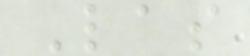Las
